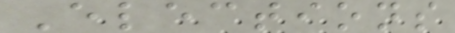Elections
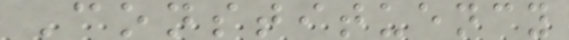Constituency
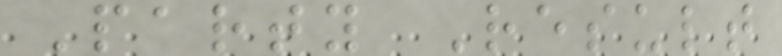Party Result
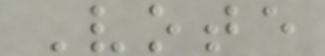Vote
